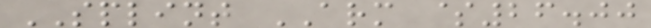SPLINT ARM $26.00
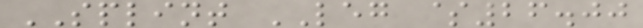SPLINT LEG $26.00
